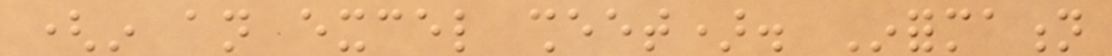(in an excel sheet). Information
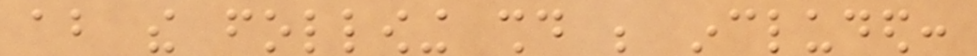about the following should be included:
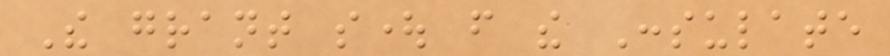The grant sought from the Consulate
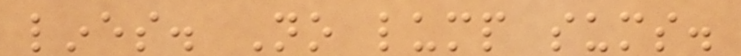lines. No lump sums.
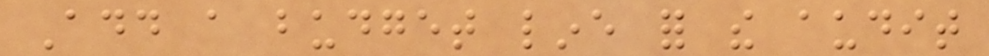Add a budget line for the audit
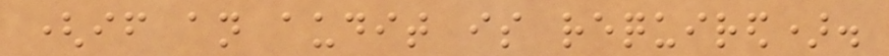(if an audit is required).
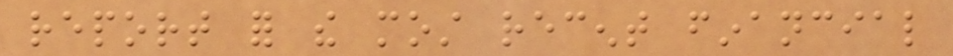report for the most recent financial
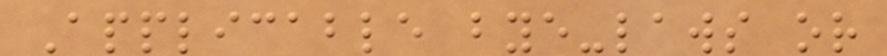Applicable bye-laws or
